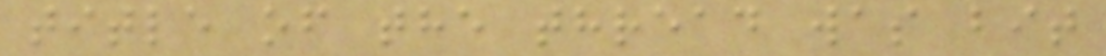title of the thread was bit
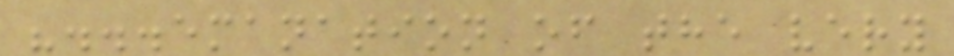"...emanation of the very
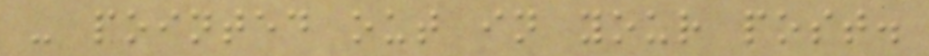- pointed out in your post.
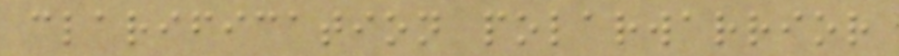clarification polarwarrior
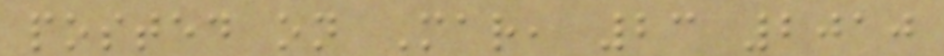posted on Mar, 23 2010
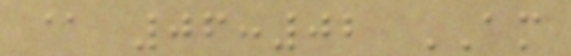@ 06:02 AM
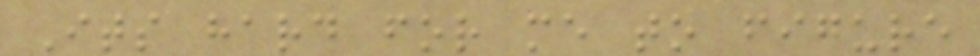Its hard for me to figure
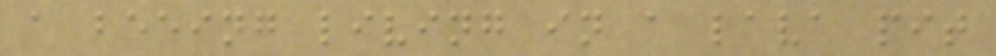a beeing living in a lava pit
